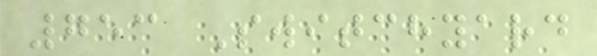753 Switchyard
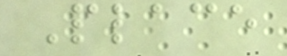Place
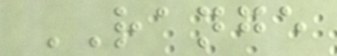RANGE
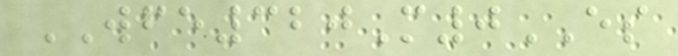WFE320M0ES
